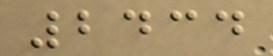2434
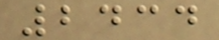2434
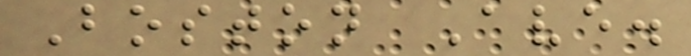Boston Ave.
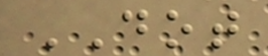DOT
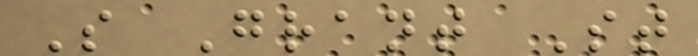S Grant St
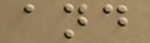and
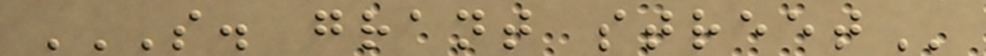S. GRANT STREET
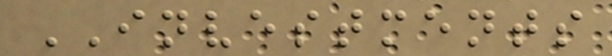INVESTMENTS
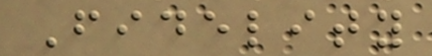Fidelity
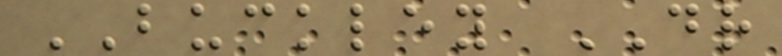BUCKLEY DR
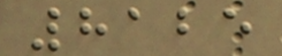8125
